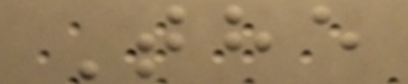The
